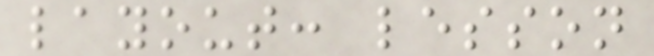layout: lesson
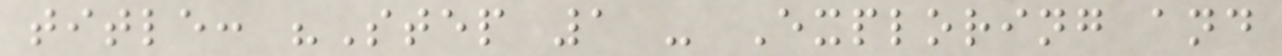title: "Step 1 - Exploring and
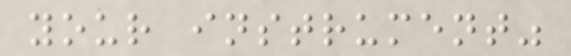your instrument"
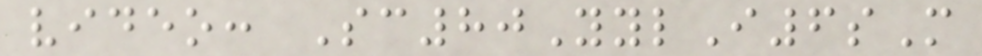video: Sc80YylI6sM
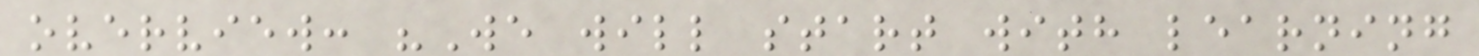overview: "We will start with learning
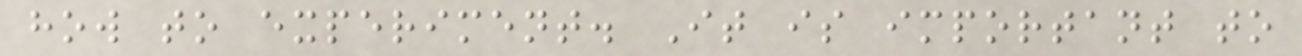how to experiment. It is important to
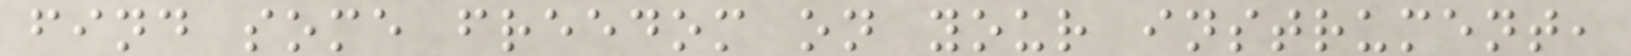find some freedom on your instrument,
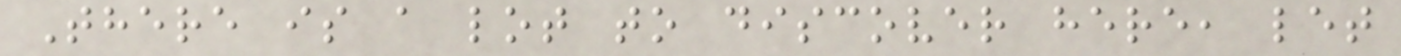There is a lot to discover here, let
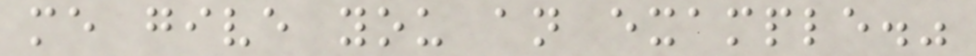me give you an example."
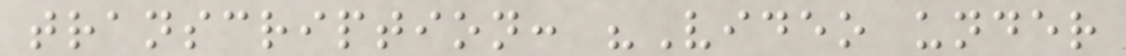transcription: "Video under
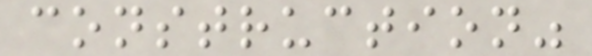construction"
